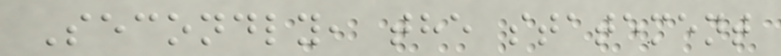Secondly, the statement
